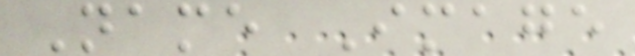Name Image
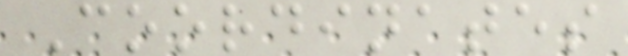Coordinates
